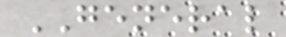GENERAL
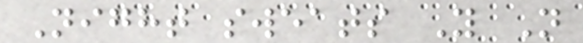Night sweats Y N
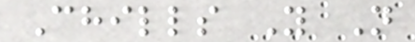Chills Y N
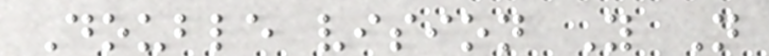Double vision Y N
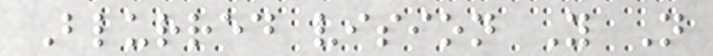Blurred vision Y N
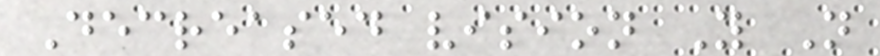Decreased vision Y N
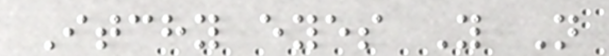Itchy eyes Y N
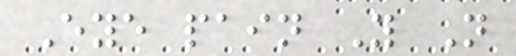Eye pain Y N
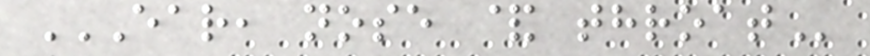EAR, NOSE & THROAT
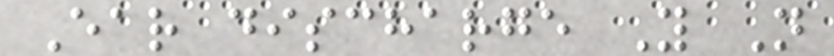Ear discharge Y N
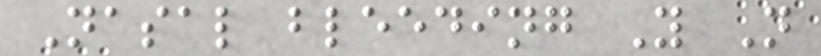Nasal bleeding Y N
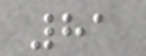81
